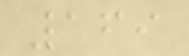169
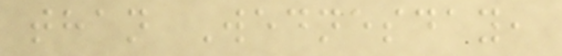than Wednesday,
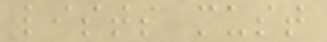lists must
